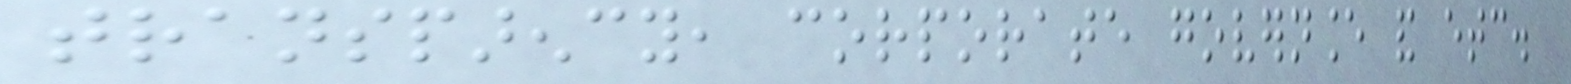transparency, corporate governance and etc.
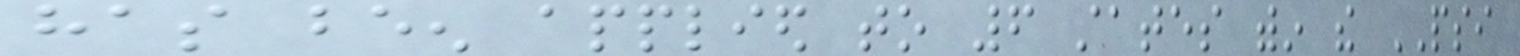has been applied to 6 states within the PSI
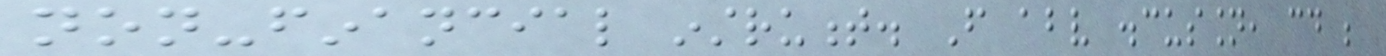non-financial instrument. From above discussion, could be
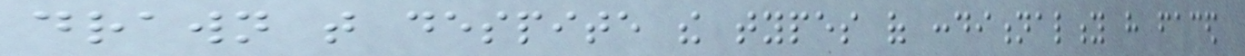drawn that despite the types of conditionality have faced
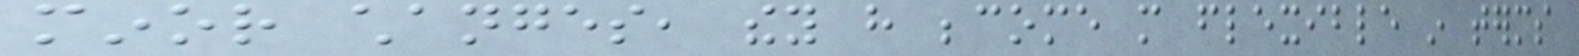minor changes, they have become more flexible in terms
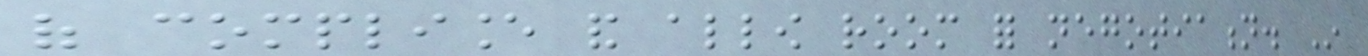of compliance and allow room for negotiation. In
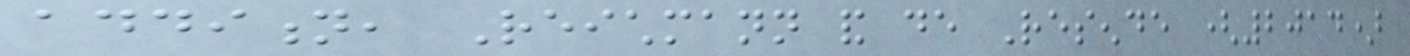addition, Reichmann and de Resende (2014)
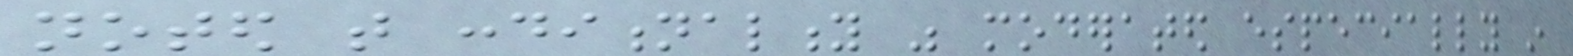noted that conditionality was moderated especially in
